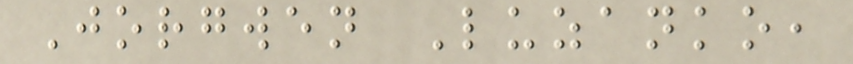Jorgwen Luzanko,
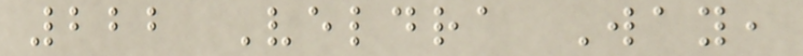222 Veldra Way,
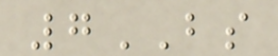7BS
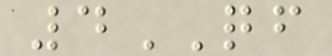4QF
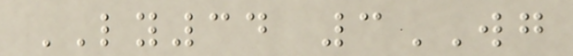LY34 3WG
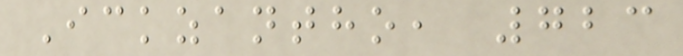Ickzantho, 723
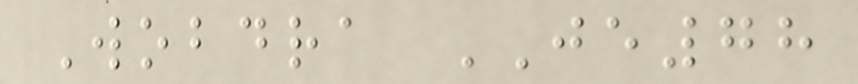Wobdra JE78
